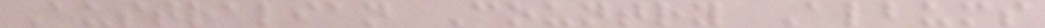Australian Country Albums
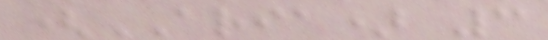(ARIA) 3
